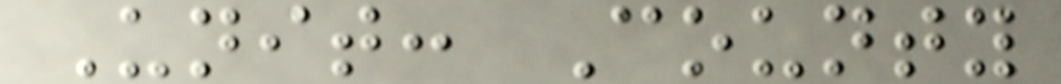Unit: County
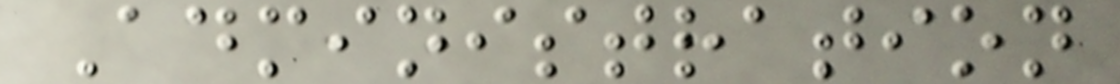Administration
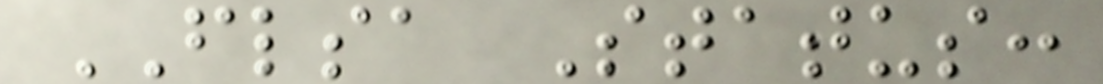FLSA Status:
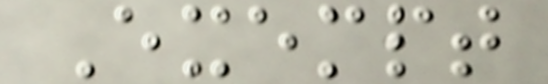Exempt
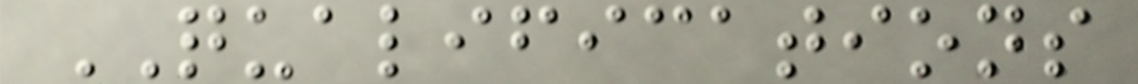QUALIFICATIONS
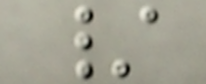/
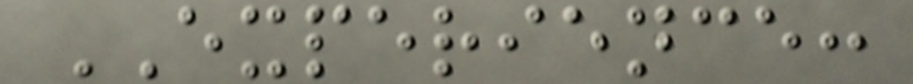EXPERIENCE:
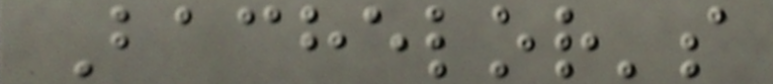Bachelor's
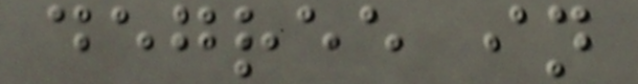degree in
